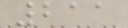211
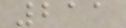211
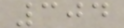304
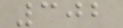302
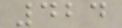424
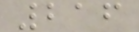216
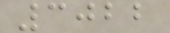3022
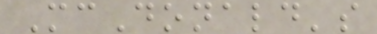McDonald's
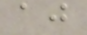aj
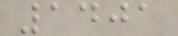1401
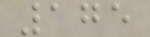175
